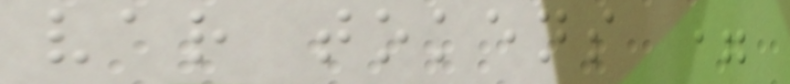var tokens =
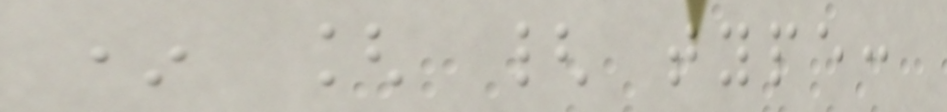* [ { type:
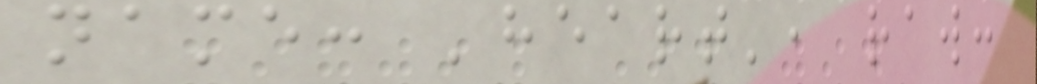name: 'heart', raw:
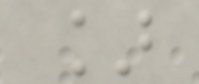]
